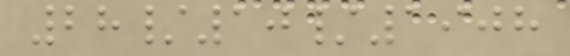28/10/1908
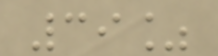39%
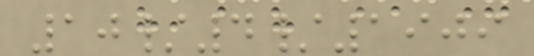10/4/1909
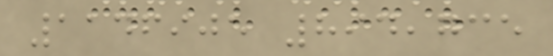1146905 894,735
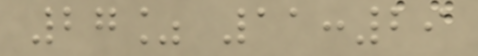27% 11:29
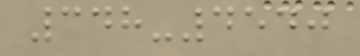348-4540
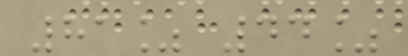81% 44%
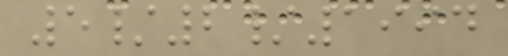5/2/1994
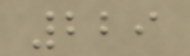229
